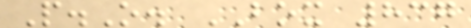P.O. BOX 837
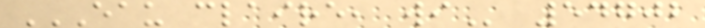EAU CLAIRE, WI 54702
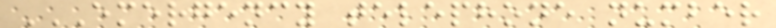EMERGENCY TELEPHONE NUMBER
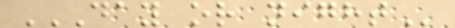DAY OR NIGHT
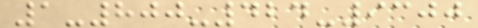1-800-424-9300
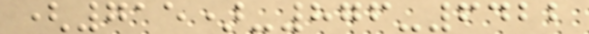(715)-876-6422
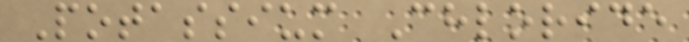Potassium Chloride
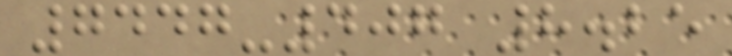7447-407 8.25
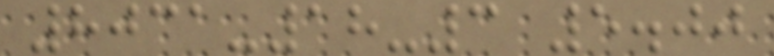8031-18-3 5.00
